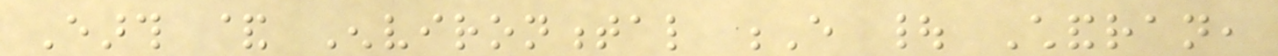Earth & Environmental E | Chandran,
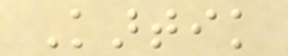Kartik
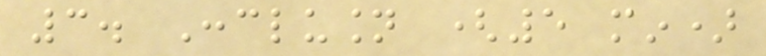3. Conclusion (5 min)
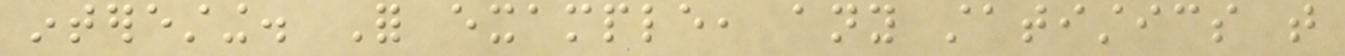interesting. For example, any statistics that
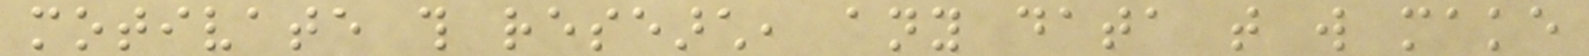motivate this research, any data that will make
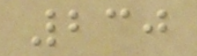230
